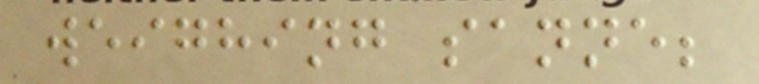weighing sanne;
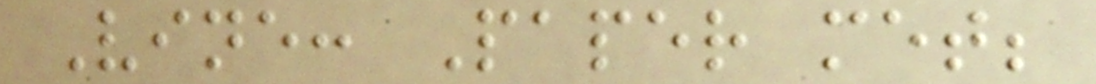Vine: Paper met;
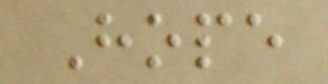Hope
